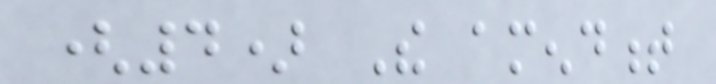(4) The amendment
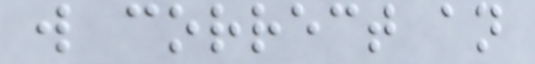will correct an
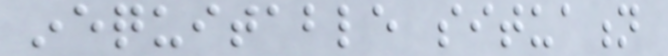inequitable situation
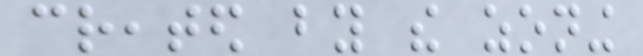created by the zoning
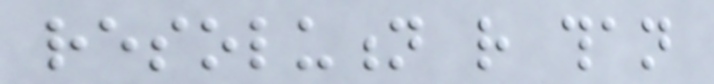resolution rather than
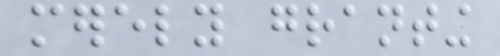merely granting
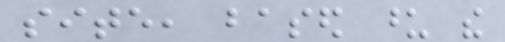site, based upon the
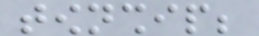township;
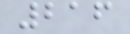216
